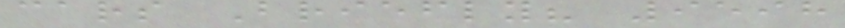cars Briefly? 9598
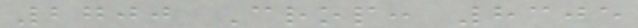2700 Crop: 8305
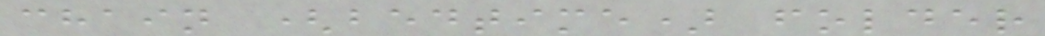chain (bedtime) folder
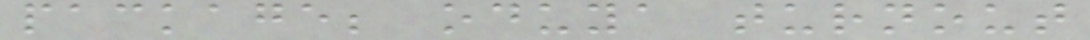package; oduya turnout
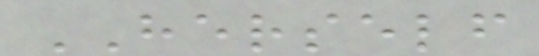HERSELF
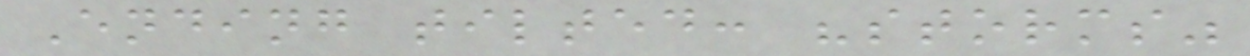Ending tilted: "storms"
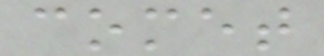comet
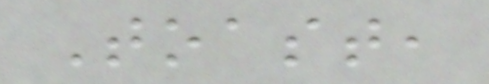Toast,
